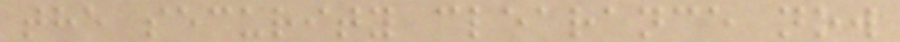the security clearance now
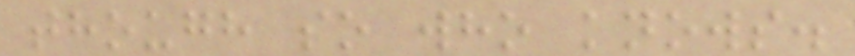though so who knows.
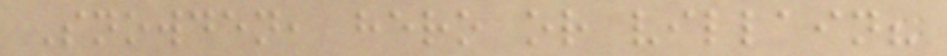Snowden, hero or villain?
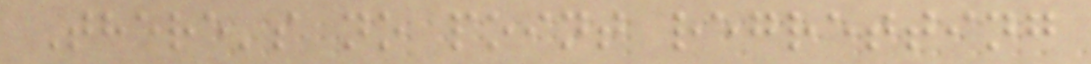There's no point regretting
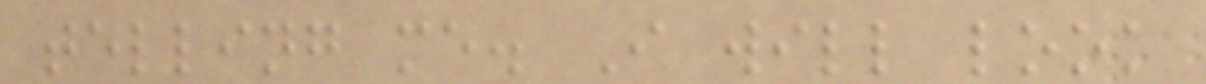telling me. I will look
